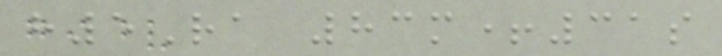h5Ra 83m+31s
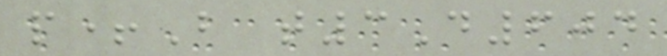p+B t3D604
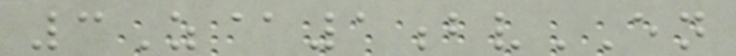3Z@1bvEN
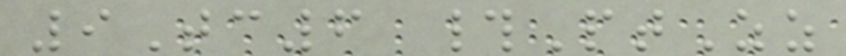9Tc6 #PtZz
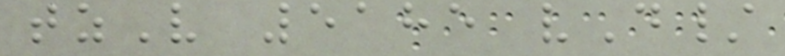tzV 5185 vD/
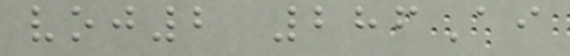voj2 286Ai
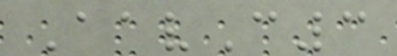AavC3
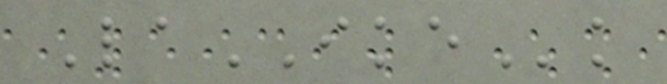LaIKEk
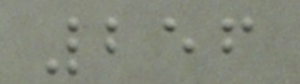256
